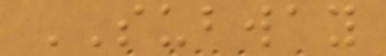SUBWAY
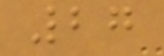27
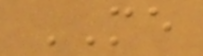ME
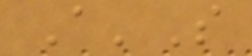A'S
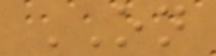ON
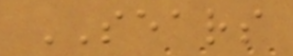SEARS
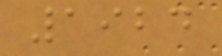1924
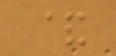&
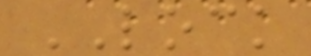LOCK
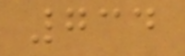734
